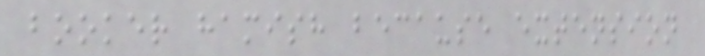booker hamish because extension
